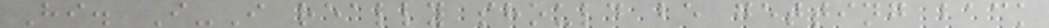Hi. I-I really should be getting back
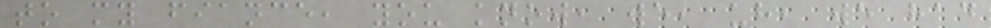to my fiance, you know, we, uh, we had
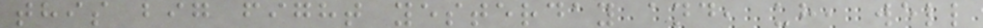this big fight yesterday and, uh, well
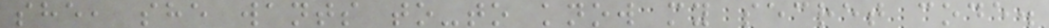she, she wants to-to know my secret code.
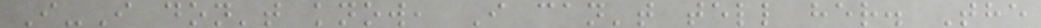I-I don't know, I can't tell her. The
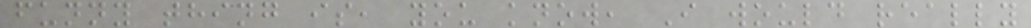funny thing is, you know, I would really
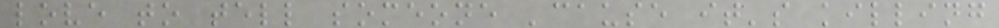love to tell someone 'cause it's killing
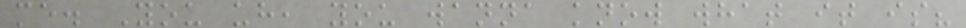me. You uh, you wanna know what it is?
